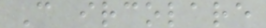C ircolare
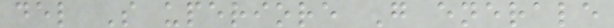del S uperiore G enerale
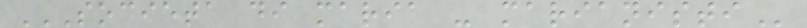SOCIETA DI MARIA - MARIANISTI
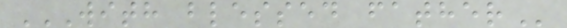WITH BLESSED FATHER
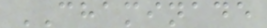CHAMINADE
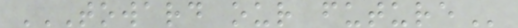TOWARD OUR FUTURE
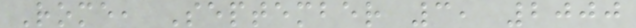Rome, September 3, 2000
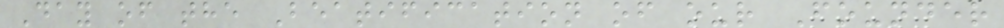Day of the Beatification of our Founder
